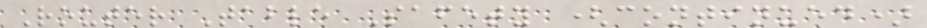Router Table Safety (continued)
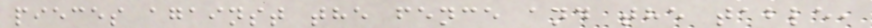pieces against the fence and the table,
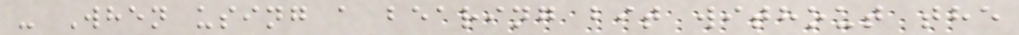- When using a bearing bit without the
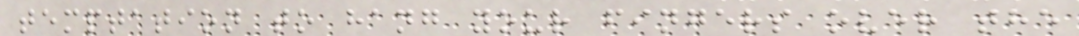temptation to hang your fingers over the
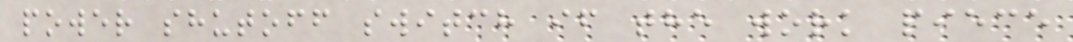power shutoff switch if the work piece
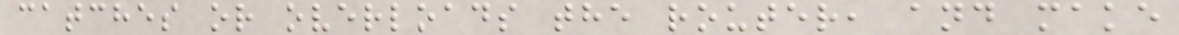catches or overloads the router, and make
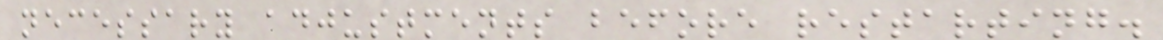necessary adjustments before restarting.
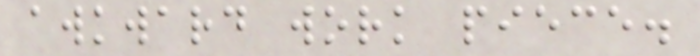awkward work piece.
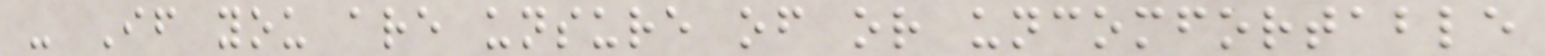- If you are unsure of or uncomfortable
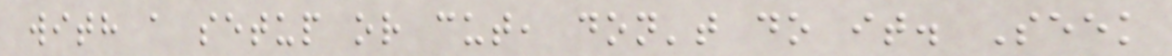with a setup or cut, don't do it. Seek
